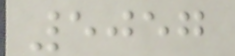5057
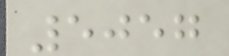5057
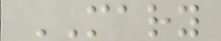MARY
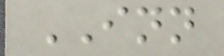INN
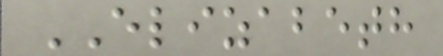ELIZABETH
